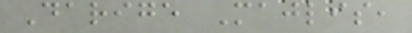Darige Majlis,
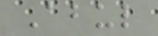Abul
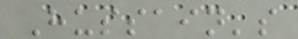Hussain's
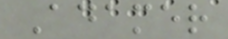Adamer
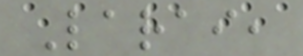Larai,
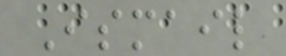Ismail
